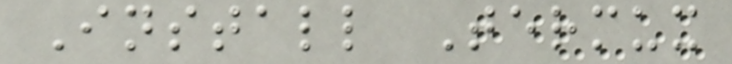Install Termux
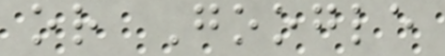or Google
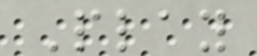Play
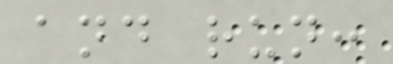and run:
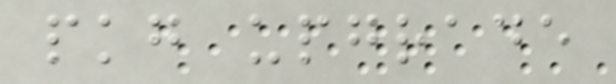pkg upgrade
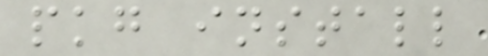pkg install
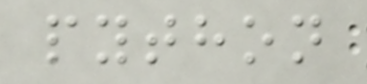python
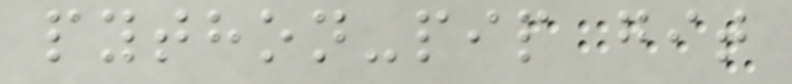python-pip git
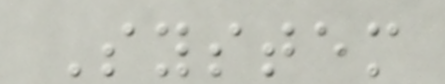System
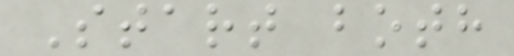Start both
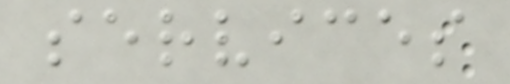services
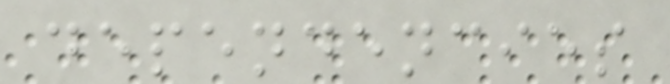dependencies
